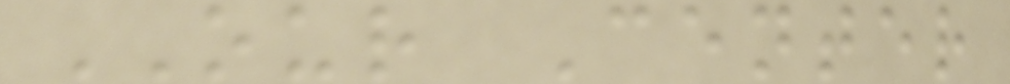OUR Center
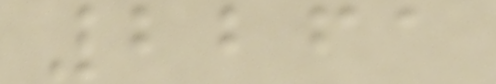2261
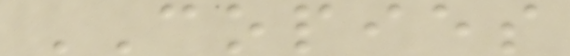COPIES
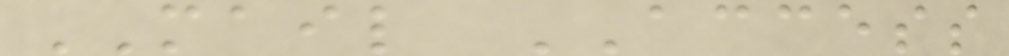MAIL ACCESS
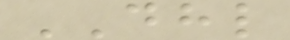DHL
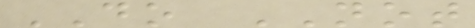DO NOT
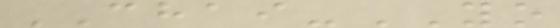CHAI-YO
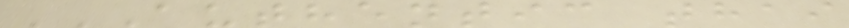AUTHENTIC THAI
